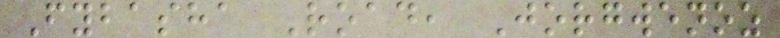Fybasha Road, Jorgwenoz
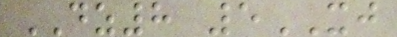DZ8 5XJ
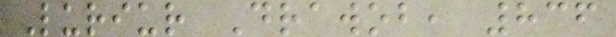Luriur Drawob, 836
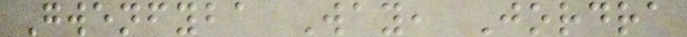Gwenfyba Way, Jordra
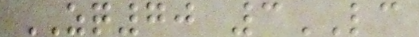ZQ70 3LC
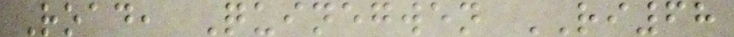Road, Quinegwen RI68
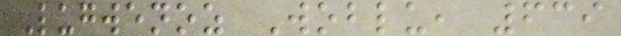Lugwenoz Woblu, 639
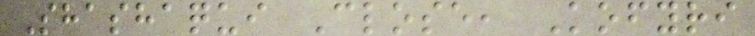Shashaqui Close, Kofyri
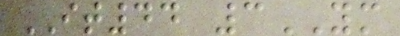IT44 3YM
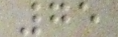75
